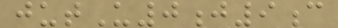jutU0j9c
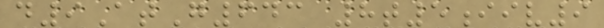d9AtG643 8t5iiv9
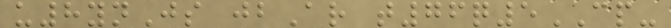u8ynJs jbAr t76q5CP-
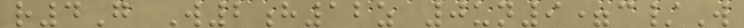r4G W2h12z 0un9=c/W
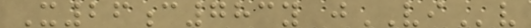X26c783y jVIv
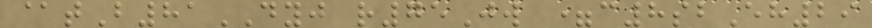@tB81DYJ r75Jw =c8sbEh29
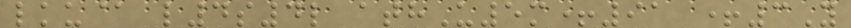lku@ l4s4l athU5m+91 +3Y
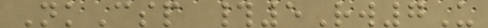NkCsp #5Rw7U
